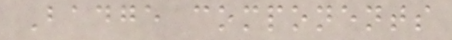Badge components
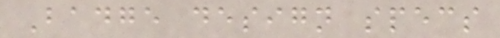Badge design specs
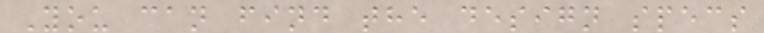You can find the design specs
